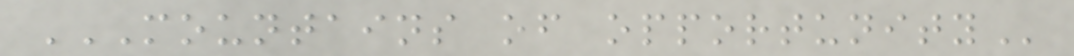MOUNTAINS OF OPPORTUNITY
